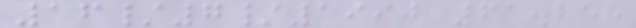16/7/1990 61.258
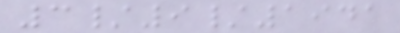3/9/1941
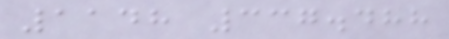1148 337.488
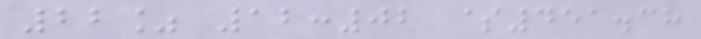22% 12:02 $451.38
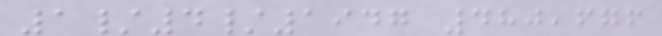1/4/1947 480,676
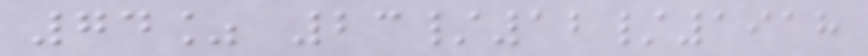74% 23/12/1918
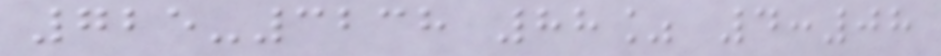725-3238 88% 4:08
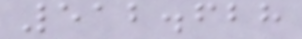512.628
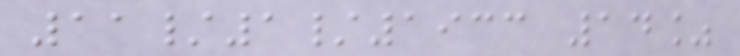11/1/1933 14%
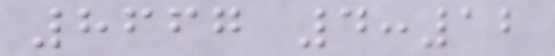8667 4:12
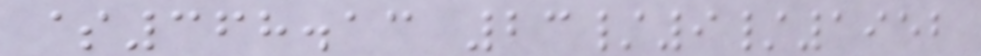$368.13 23/9/1952
